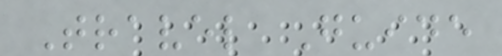Travel Guide
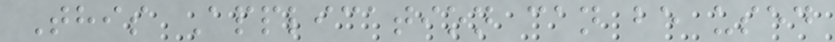This Application can be used
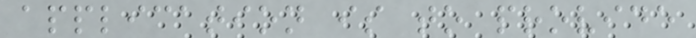application is to provide
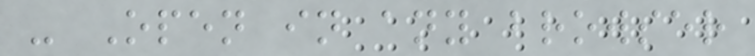- Open in any browser
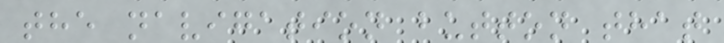the navigation button that
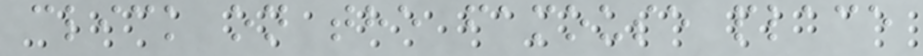click on the famouse place
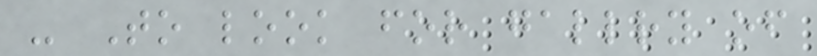- To look for gallry of
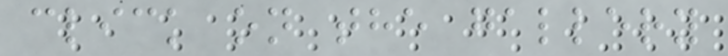click on the gallery
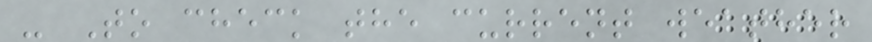- To check the current weather
